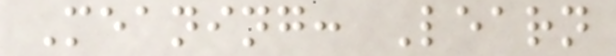Meaning: Learn
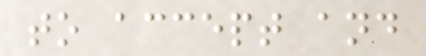to accept and
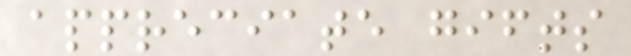appreciate gifts
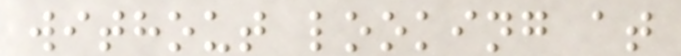without looking at
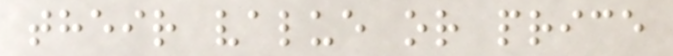their value or price
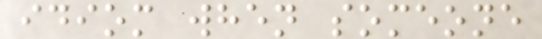idiom when someone
